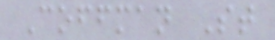Coffman St
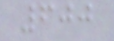600
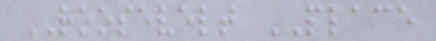ROOSEVELT PLACE
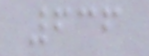636
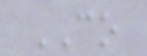CO
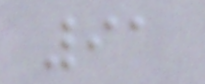91
